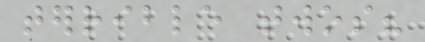terrible twos?
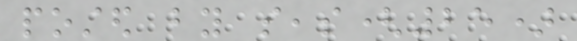posted by seas(25)
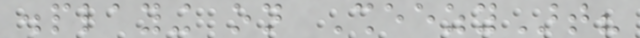displaying on SheezyArt?
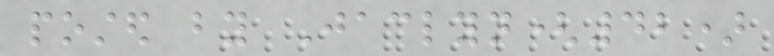posted by Jaclyn(42)
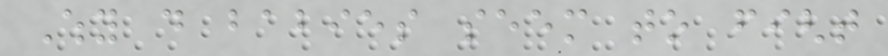Why do babies seem to fight
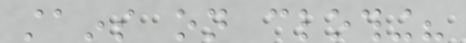stains on clothing?
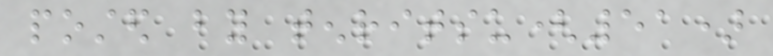posted by tenritsu(51)
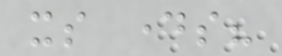its days?
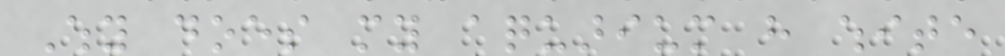Why does my aquarium have white
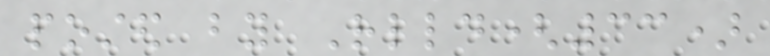posted by Rlld(33)
